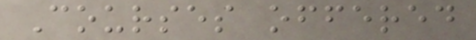Courses offered
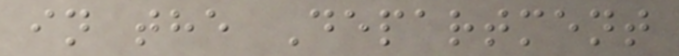in the Department
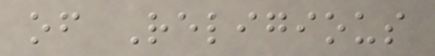of Religious
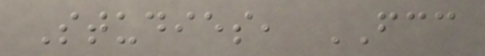Studies, FCC
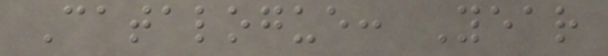Catalogue: Year
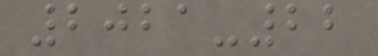2021-22
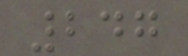247
